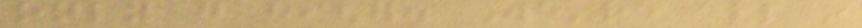only go higher. We're all in
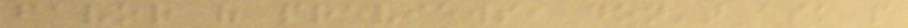favor of previews, don't ask people
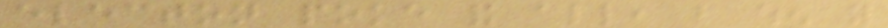electon poke and all, but when you
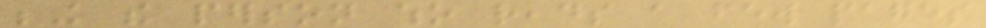being the person who reads a few pages
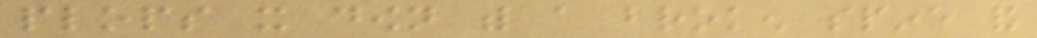plops it down with a broken spine and
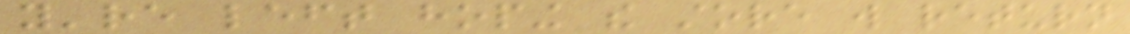you're left hoping the store will return
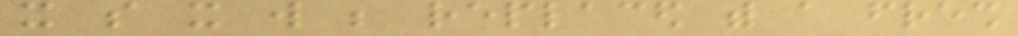it so it will be replaced with a fresh
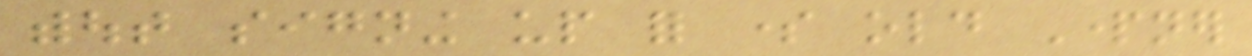without signing up for some old Partner
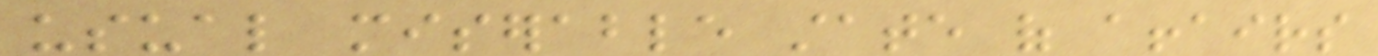usual miserable state of affairs
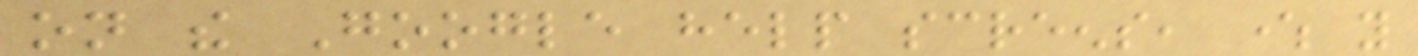on the Google help screens, where you
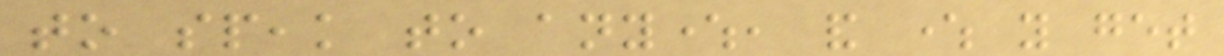to speak to anywhere, and where you get
